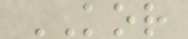KOR
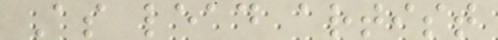As lead artist
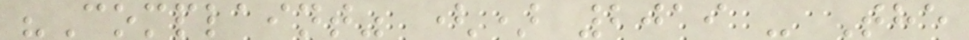"Complaint" () 2019 - The
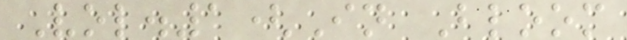Vol.1(In Bloom
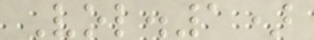Vol.1)
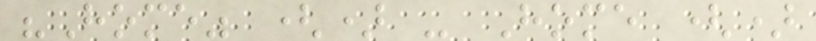"Home" () - Home ()
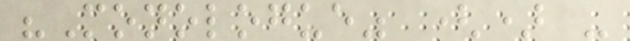"Monologue" () -
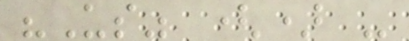"Us" () -
